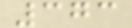373
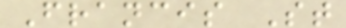Francis St
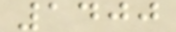1400
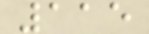115
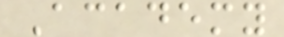Academy
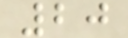20
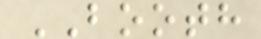BOOTH
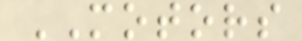MOTORS
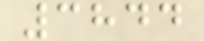3844
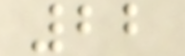22
